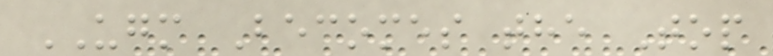UGM Becomes the Top
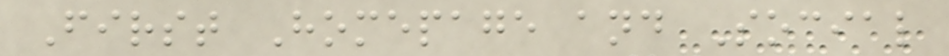First Homepage and Social
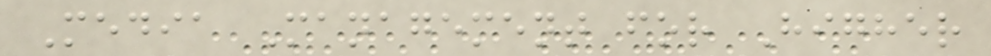Media Management for Higher
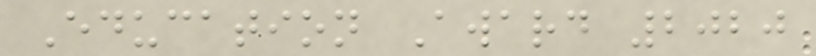Education Award 2020
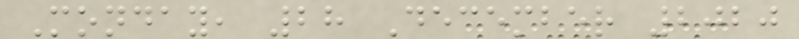Monday, 28 December 2020
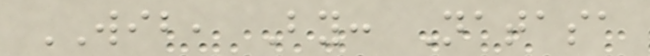WIB, By: Natasa
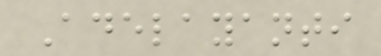Adelayanti
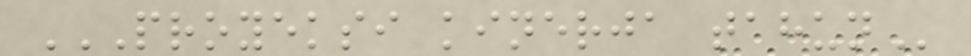PROYEKSI KINERJA TAHUN
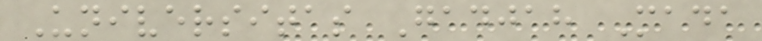Universitas Gadjah Mada
